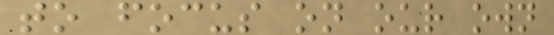to focus on our own
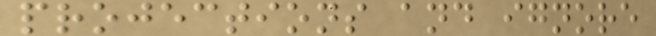projections and ignore
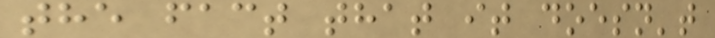the fact that it doesn't
